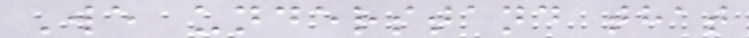We understand that
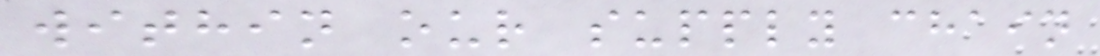within our supply chain
